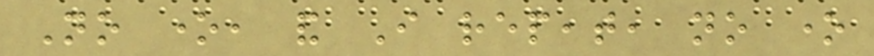No one, and I repeat, no one
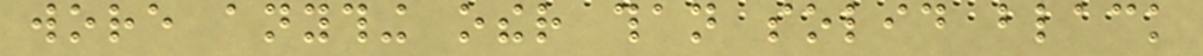wore anything other than solid black
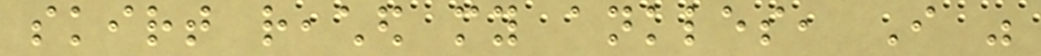skirt reached my ankles, I was
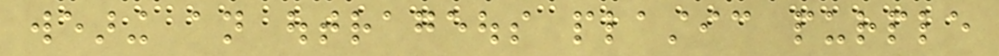wearing an outrageous plastic purple
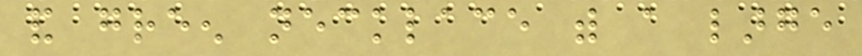and green necklace with a large
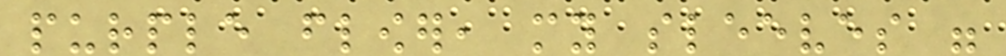purple flower, my sleeves were
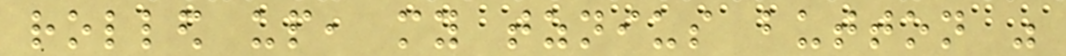rolled up, my tznius button was
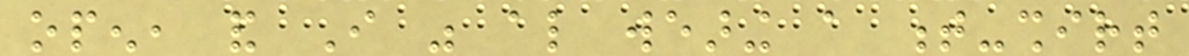open, and I was also wearing a t-shirt
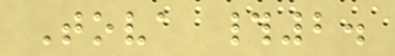Tova #2.
